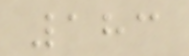183
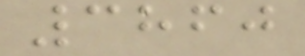3860
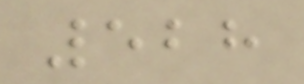528
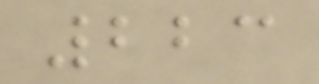223
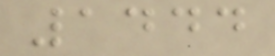1444
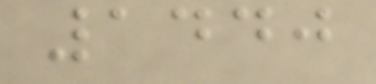1440
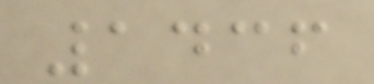1436
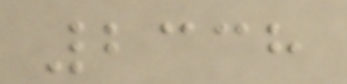2338
